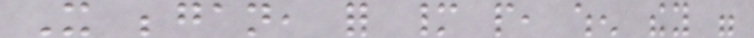It began, for many people, when they were
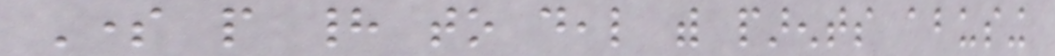Some people had to deal with parents abusing
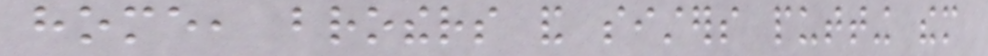home, brothers and sisters putting them
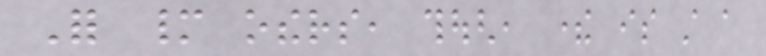For many others, though, there is still a
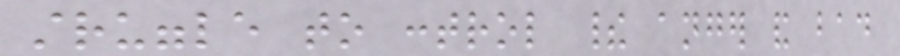struggle to control their anger and bad
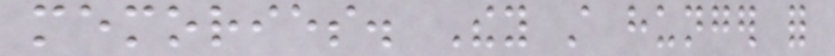memories. They still hunger for
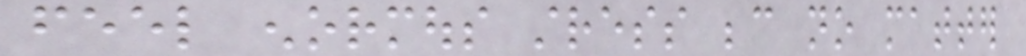feel enormous stress because no matter
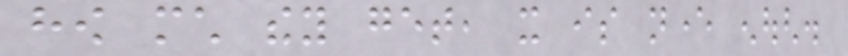how much they get, it is never enough.
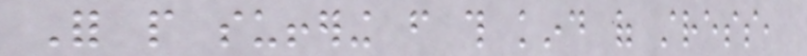For people suffering from this kind of stress,
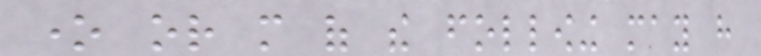one or more of the following may have
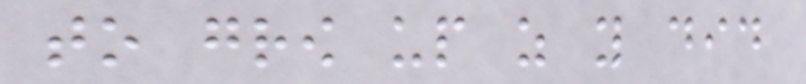to grow up as you did
